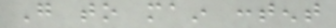Go to main content
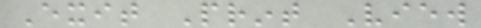Exit Print View
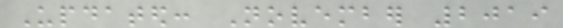Updated: November 2019
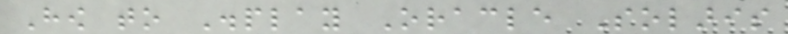How to Display Oracle Solaris
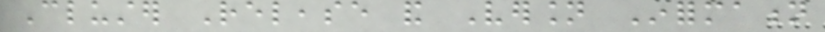Cluster Release and Version Information
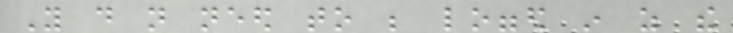You do not need to be logged in as the
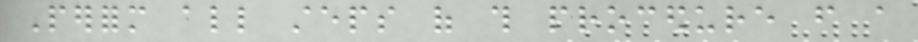Perform all steps of this procedure from a
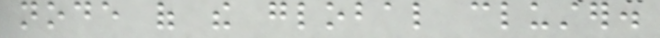node of the global cluster.
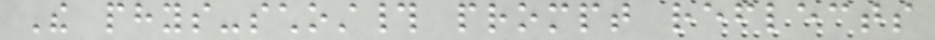The phys-schost# prompt reflects
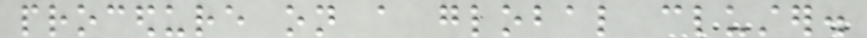procedure on a global cluster.
